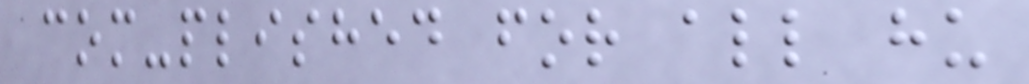com-plished for all hu
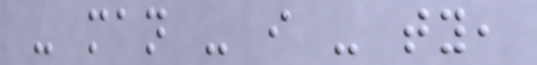- man - i - ty,
